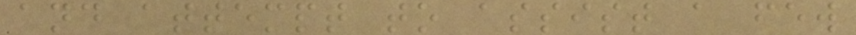and attempt to assist a few
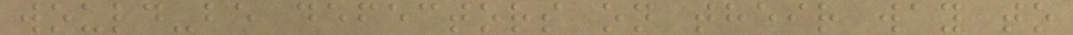would-be defectors on their way to
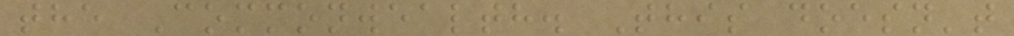the Commonwealth. This doesn't
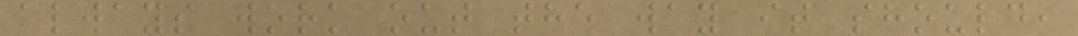always work out the way it should,
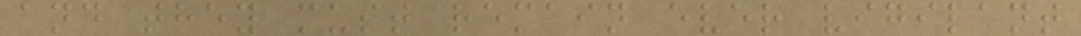and they must remain ever vigilant
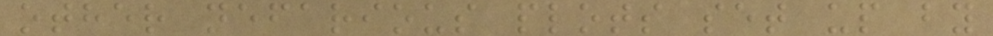other nefarious plots set up by
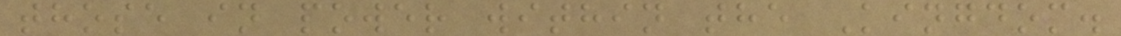those in power within the Kingdom.
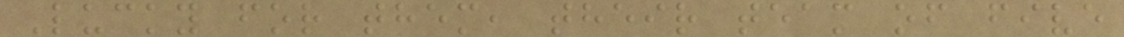Lucky for them, their team of five
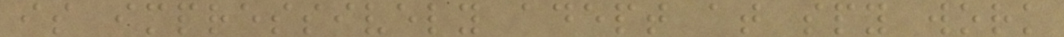is impressively adept at spy work
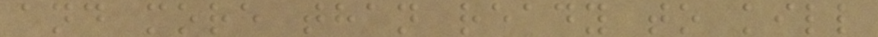and more than ready to kill
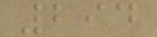294
